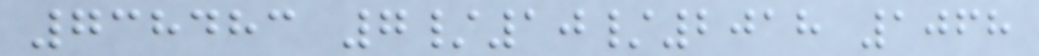738483 7/10/2018 1068
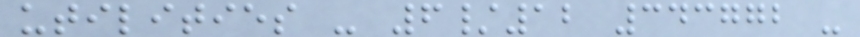utilities - 6/12 343772 -
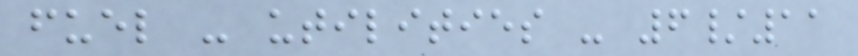fuel - utilities - 6/11
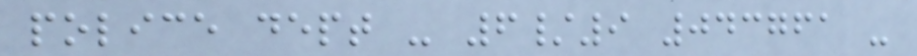police dept - 6/9 043761 -
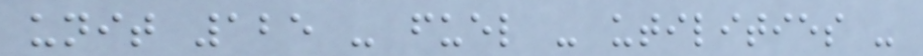unit 125 - fuel - utilities -
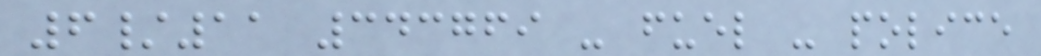6/11 343769 - fuel - police
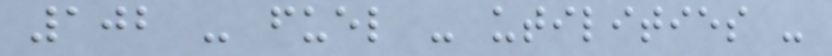102 - fuel - utilities -
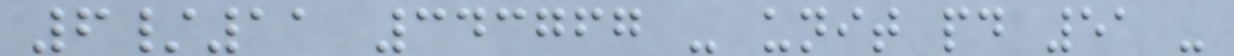6/11 343767 - unit pd 51 -
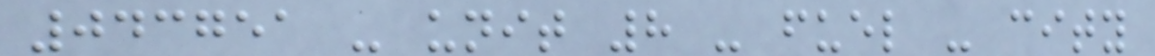043751 - unit 8 - fuel - city
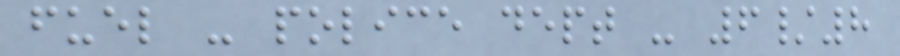fuel - police dept - 6/8
